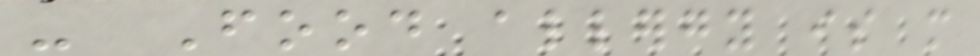- Food allergy is more
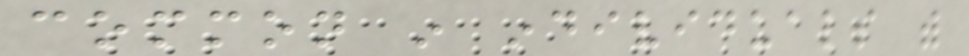common in individuals with
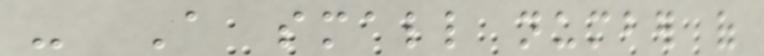- A small number of
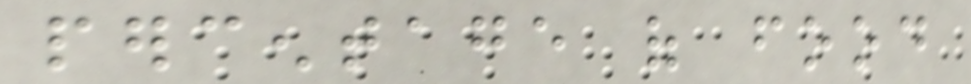percentage of food
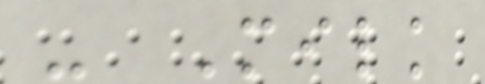- Milk
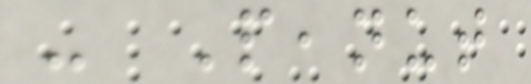- Peanut
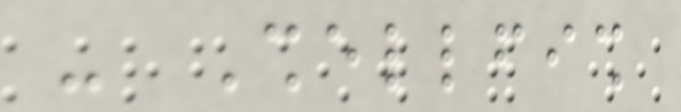- Shellfish
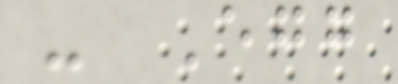- Egg
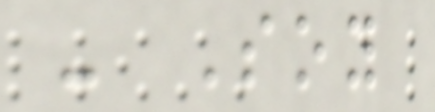- Soy
